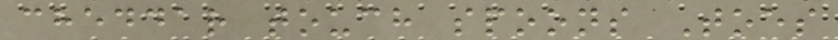cheddar touch spoons Toes
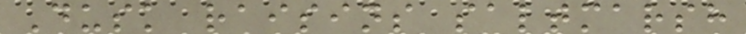Dusk raisins saltmarsh
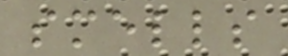smells
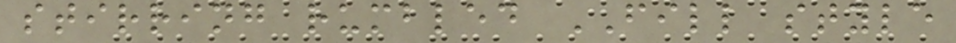stirring rumbled FILL style
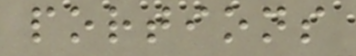portions
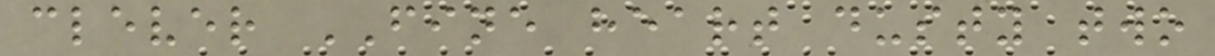clever FINE heart dusty two
